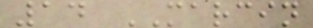14 MARCIN
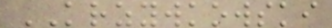KRZYWKOWSKI
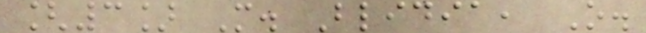[3] M. Blidia, O.
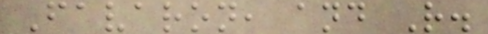Favaron, and R.
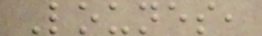Lounes,
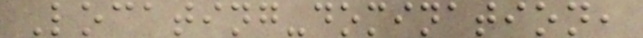Locating-domination,
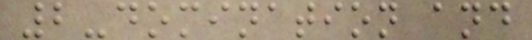2-domination and
